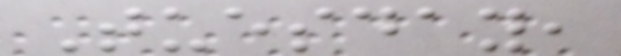Tuesday,
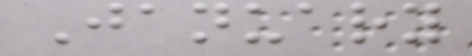January
